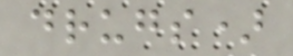drugs)
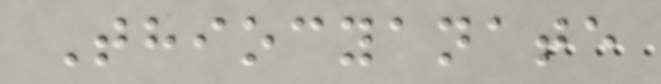Thiocyanate
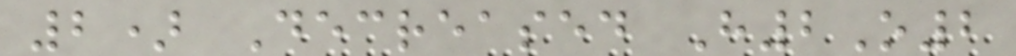2) Decreased H2O2
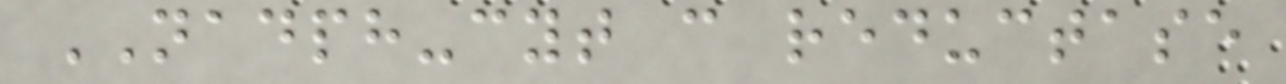NADPH-cyt c reductase
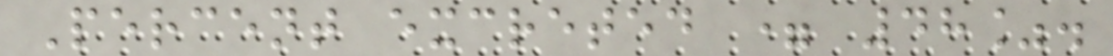Percent excreted = 48%.
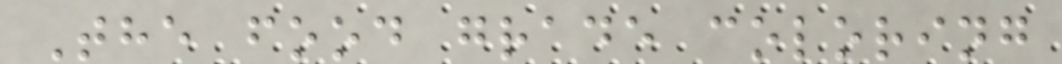The food grade coloring
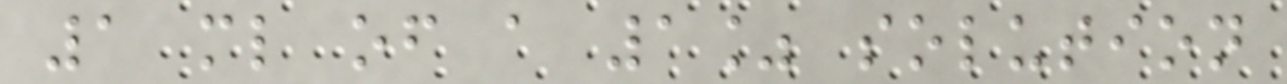1 ml of a 1% solution
